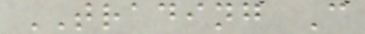TRADING C
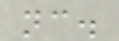nc.
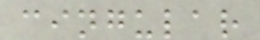cingular
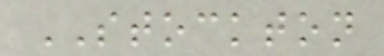STOCKTON
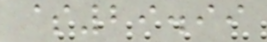$29.99
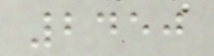2450
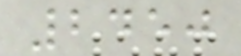2450
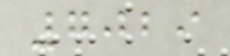7029
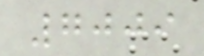7009
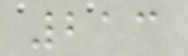213
